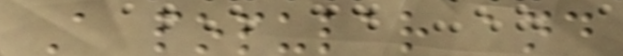A popular and
